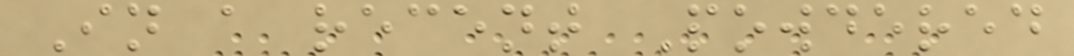In a recent Powdered
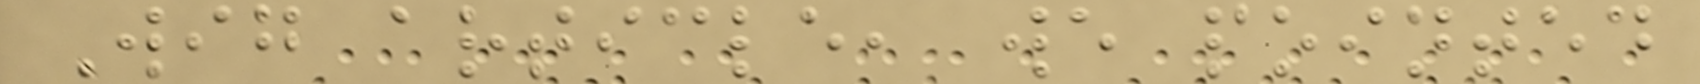Wig article, we pointed
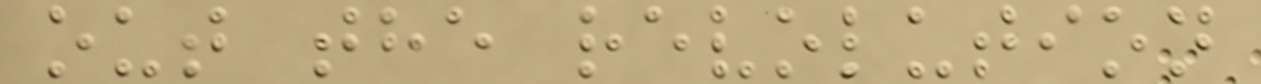out the revolution
